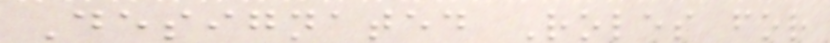Designated Roles for
